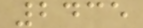2435
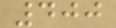400
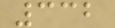332
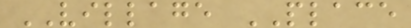VILLAGE PLACE
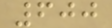600
